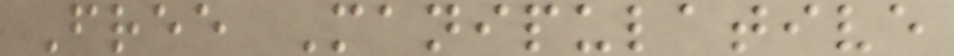Free Manipulative
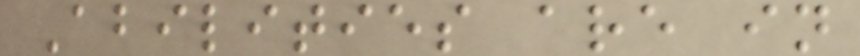Abilities are in
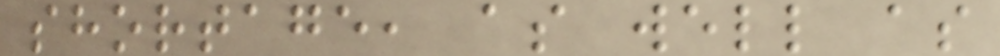shortage, as well as
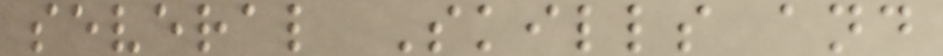several Skills and
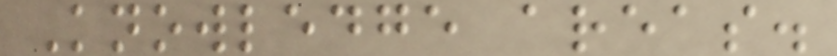Knowledge areas.
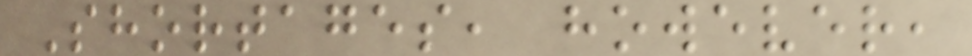Shortages, however,
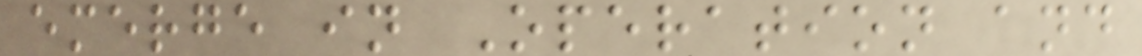emerge in Operation and
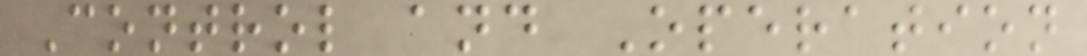Control and Operation
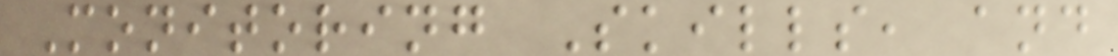Monitoring Skills, and
